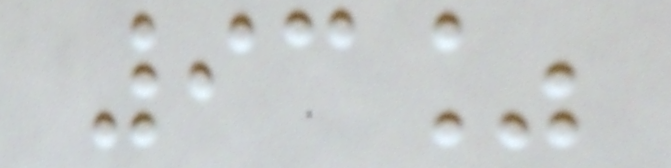93%
